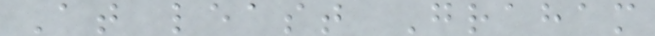At least Graham
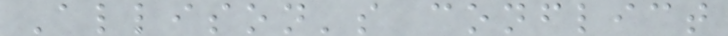Allison's conflict
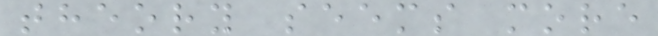theory seems more
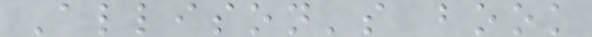Allison's book
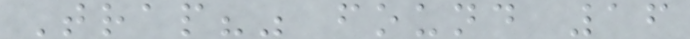Trap?" found 16
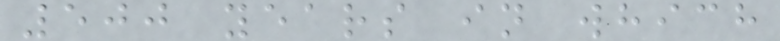500 years in which
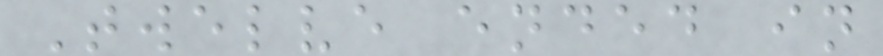Twelve ended in
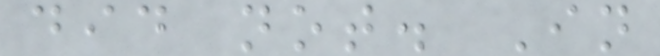did not. In
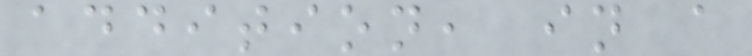addition, in a
